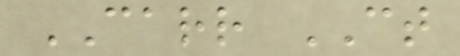CARR CT
